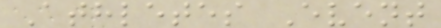Athletes Event
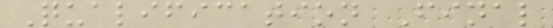Qualification Final
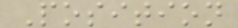Position
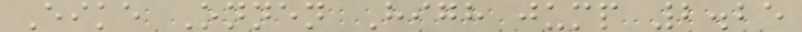Eike Onnen High jump 2.25
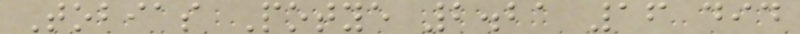Tobias Potye 2.21 16 did
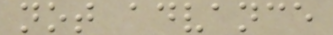not advance
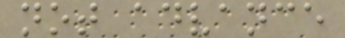not advance
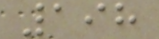198
